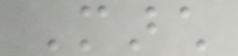March
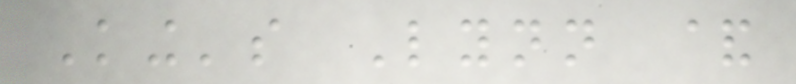King's Lynn &
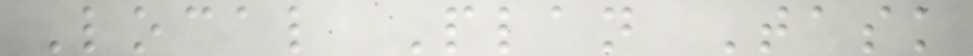Local Plan Task
